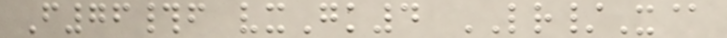F76#f vxGk4 LR/X@
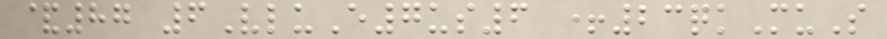&87 6VluE7us6 +23qkMuS
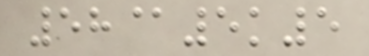58@5k5
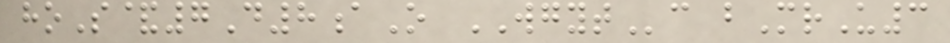hoS&7D8aO WGYTc bMrU3
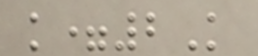k=2K
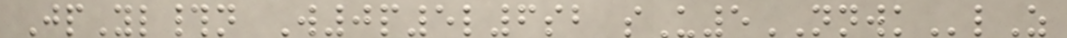JpYl#n W0p5l6sb sU5NNWKlZ
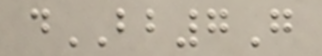dBB7G
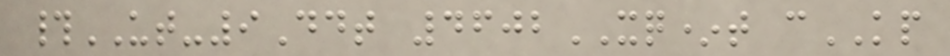#UT-9Ddt 4602XQ*t cKP
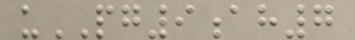uPG9ah7
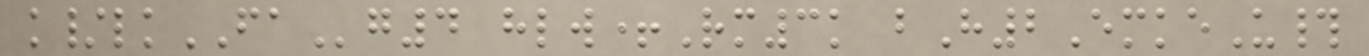k/lkFAg4 hlw+Rm3k bH2EmkeU#
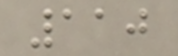110
